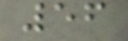56
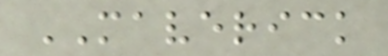MAVERICK
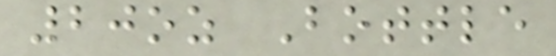20oz Bottle
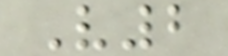V2
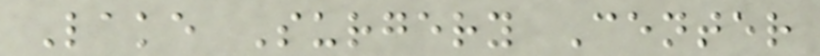Lake Surgery Center
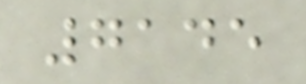7145
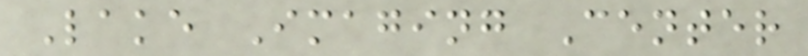Lake Imaging Center
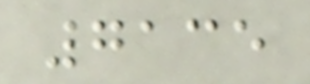7135
